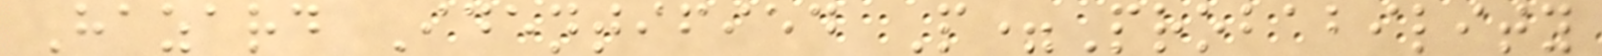Hazard Identified P=Probability
